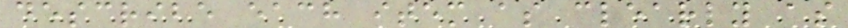describe each item as clearly as
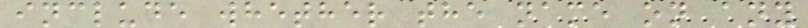include whether the name on any
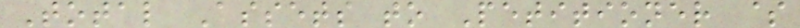Total Assets to Petitioner $
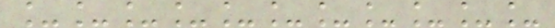___________
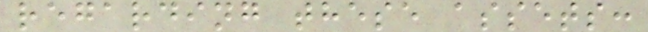regarding these assets:
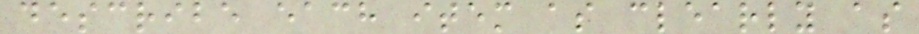describe each item as clearly as
